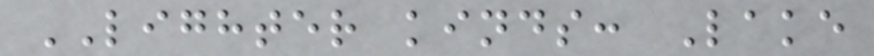LIGHTER kinds: Lake
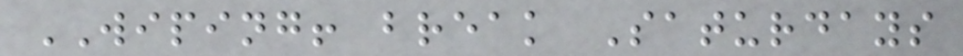WIPING! break Saturdays
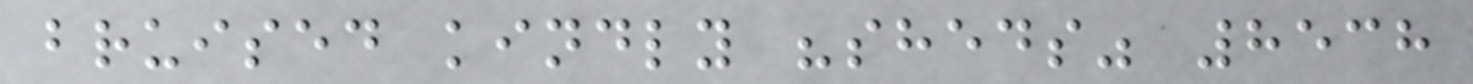bruised kindly "sheds" 8538
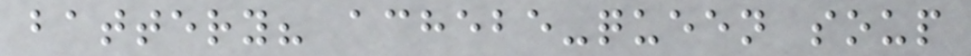battery? achebe-queen soup
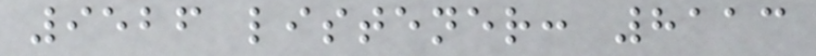9526 listener: 8113
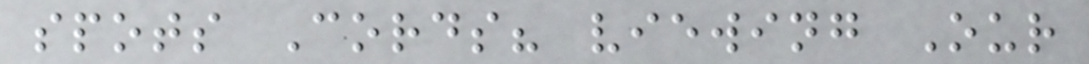spots Cords? viewing Our
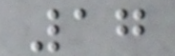17
